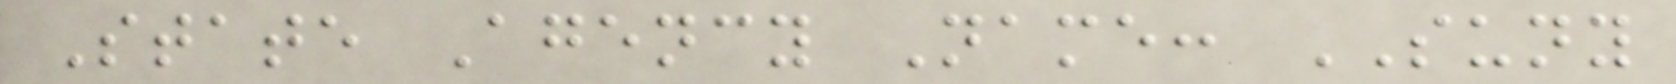State Agency Name: SUNY
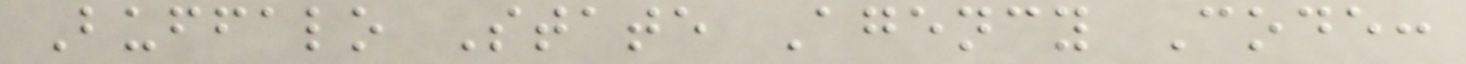Buffalo State Agency Code:
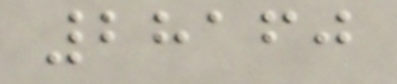28160
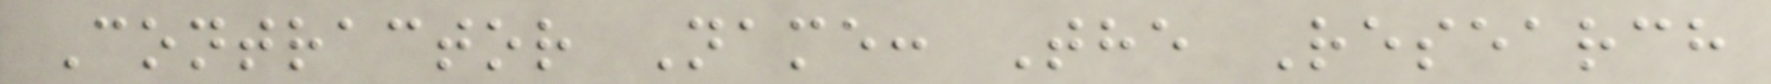Contractor Name: The Research
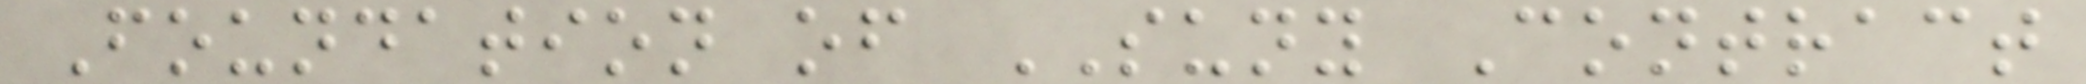Foundation of SUNY Contract
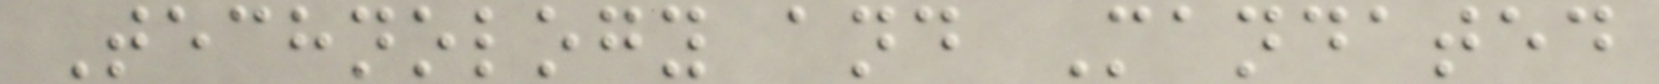Technology and Mandated
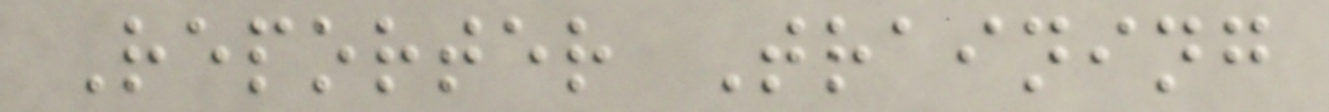Reporter Training
